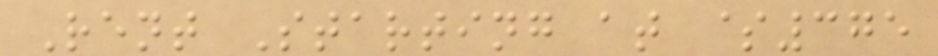Rent Starting at $375
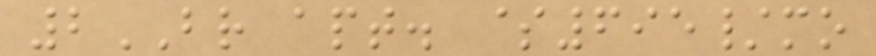2BR apt. $695/mo
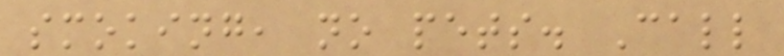smoking, no pets. Call
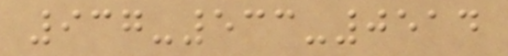937-533-0514
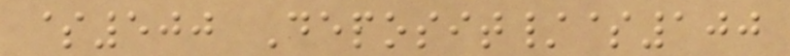$500 Deposit/$100
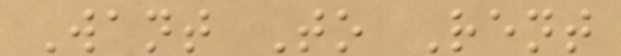Want To Rent
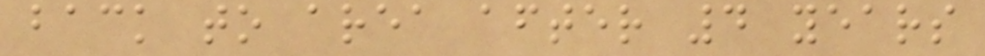back to area after 4 years
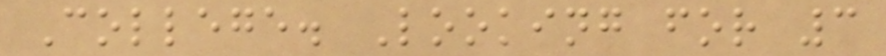College. Looking for 3
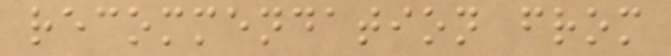recommendation from
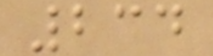234
